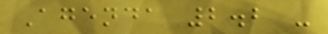Agenda 2.2 -
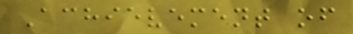Achievement of
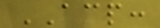ACP:
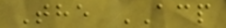The ACP
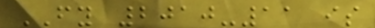FY 2010-11 is
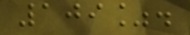109%.
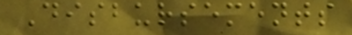Disbursements
